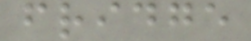fridge
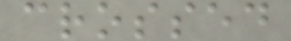crossed
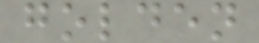golden
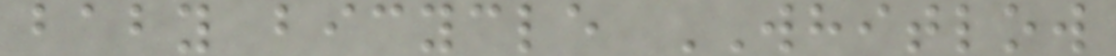baby bicycle WHITLOW
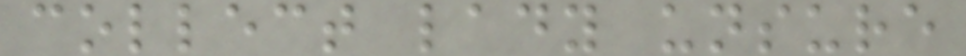collect lady unsure
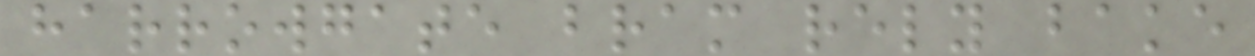harrowgate bram rely bake
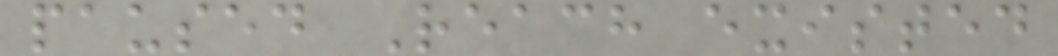paused Reach existed
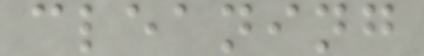cleaning
